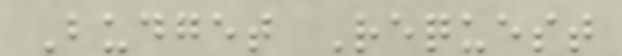Budget Request
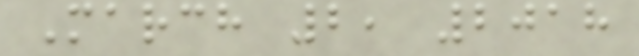March 2, 2018
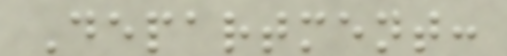Department:
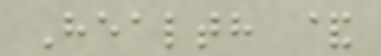Health &
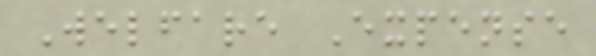Welfare Expense
